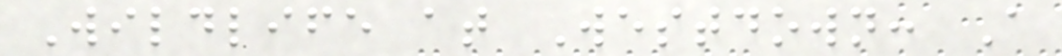Wildlife at Westdown: A
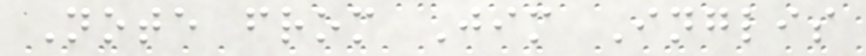Note from Jim Inglis
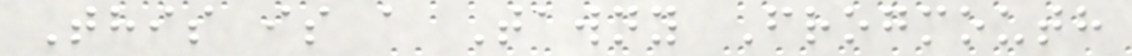This is a Tawny Frogmouth
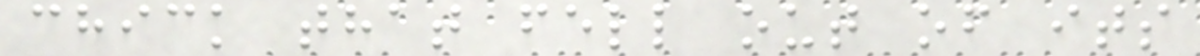chick that fell out of its
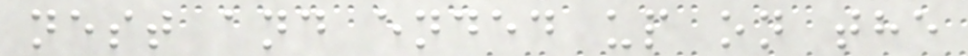nest and ended up on the
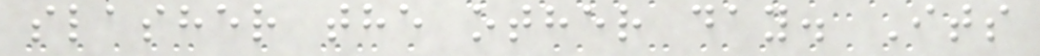slasher the other day. Its
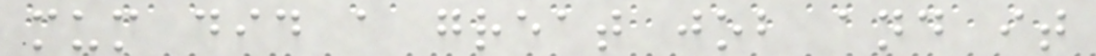mum did a great job and it
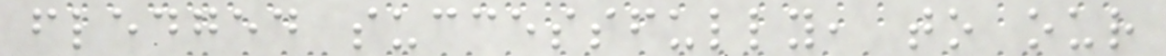fledged successfully, to our
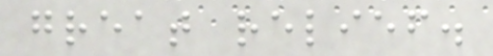great relief.
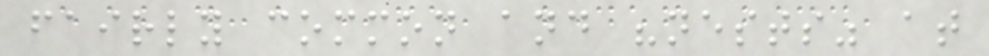fairly common and "nests" at
